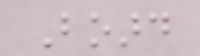Board
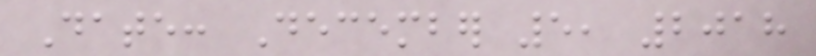Date: December 5, 2018
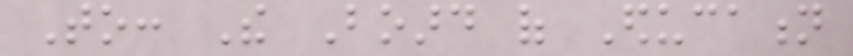To: The Board of Education
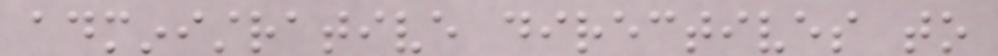administrative directives to
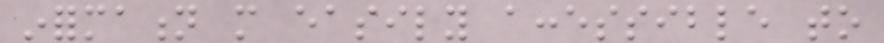information more easily accessible to
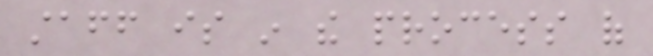staff is in the process of
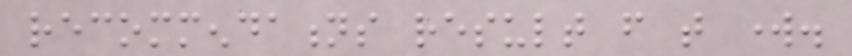recommendations result from that work.
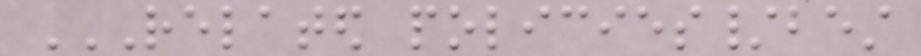RELATED POLICIES/BEST
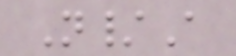N/A
